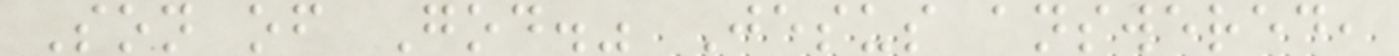Son of God." Jesus answered,
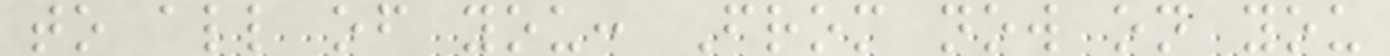to all of you: From now on you
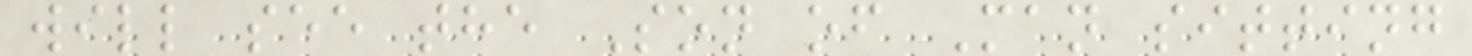will see the Son of Man sitting
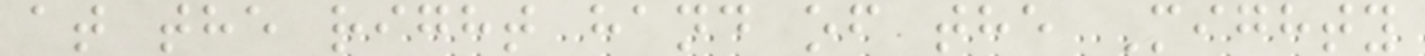at the right hand of the Mighty
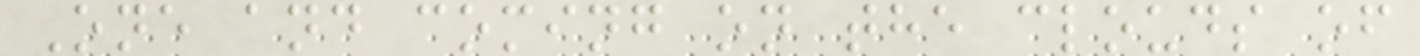One and coming on the clouds of
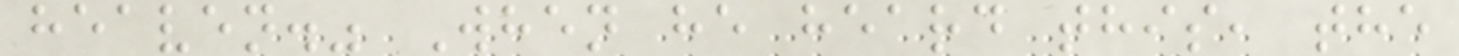heaven." When he heard this, the
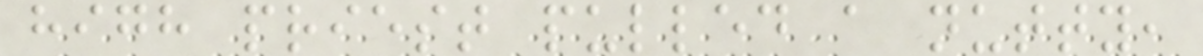high priest pulled a nutty,
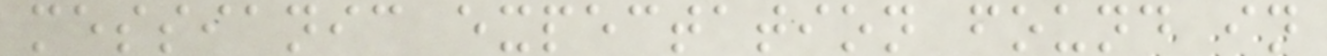messianic expectation found in
